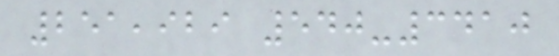251,929 540-3410
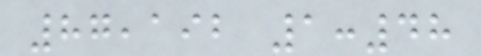87,192 1:48
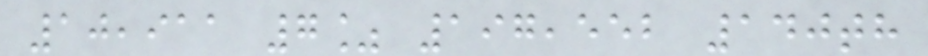10,911 7% 197,552 140th
